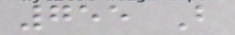755 B
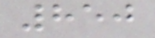850
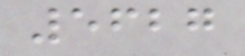5627
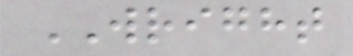WRIGHT
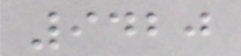9420
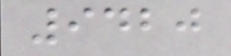9420
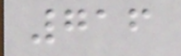716
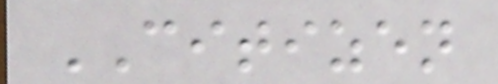CITIZEN
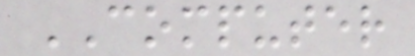COMPUTER
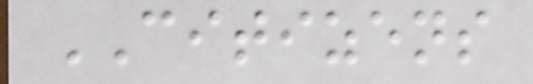CITIZENS
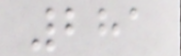281
